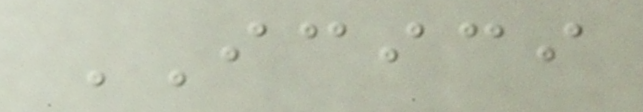ICICI
